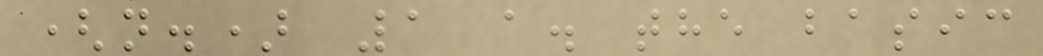(n.) 1 a. the basic
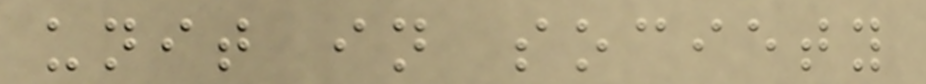unit in society
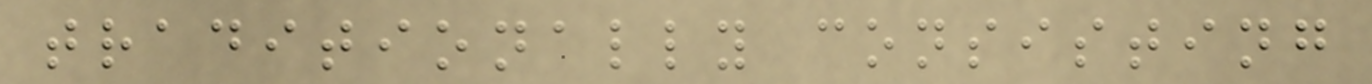traditionally consisting
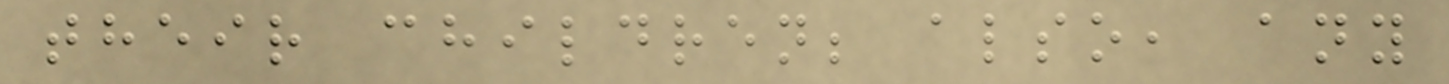their children; also, any
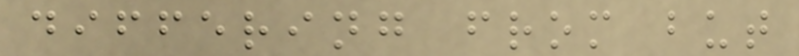differing from but
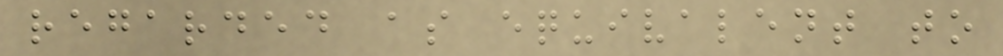regarded as equivalent to
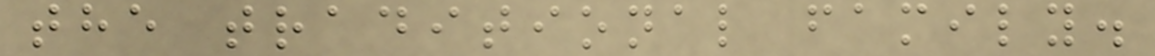the traditional family.
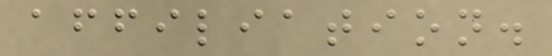affiliation.
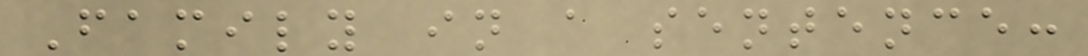Family in a sentence:
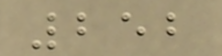252
